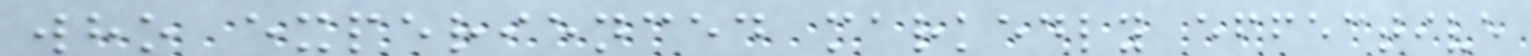who experienced markedly effective
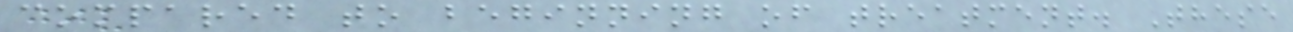compared to beginning of treatment. These
